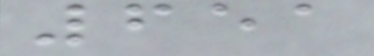651
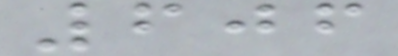606
